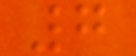7
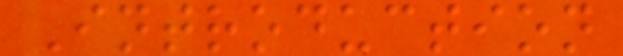Introduction
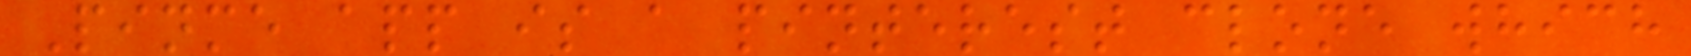Pinme app is a pinterest clone which
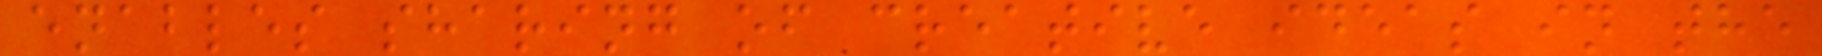enables sharing of creative ideas in the
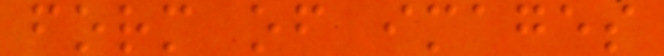form of images
